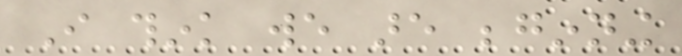I think we are beginning
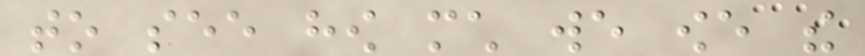to see how much we owe the
